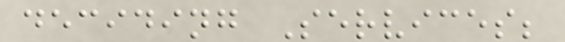deciding Services;
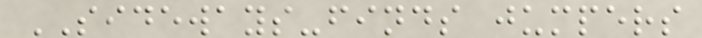SIDEWAYS-finds jumpers
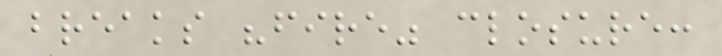breaks "fire" closure:
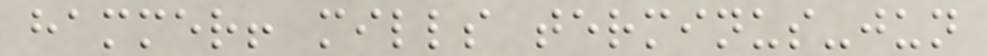hammer! mills terminus-jun
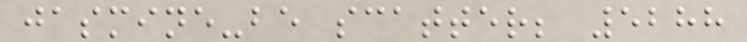jasmine-be scatter; 5288
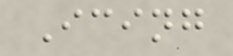Icing
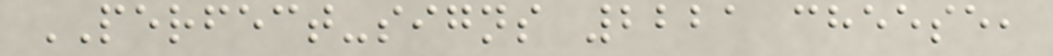PERFECT-signs 2221 cheese,
